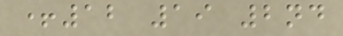+12 19 2nd
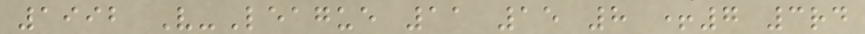1992 V-League 11 15 8 +7 3rd
